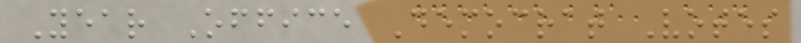Year Office Democrat Votes
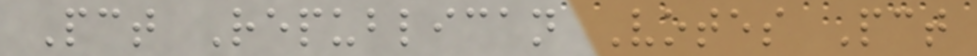Pct Republican Votes Pct
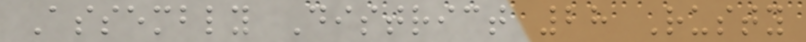Assembly District 28 Rusty
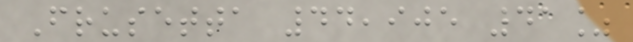Frusetta 44,905 41%
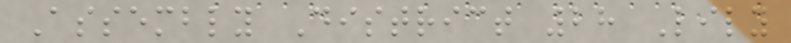Assembly District 28 Lily
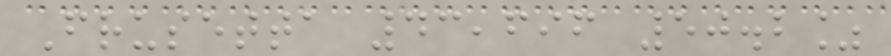Frusetta 43,696 50.2%
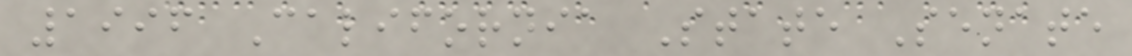1996 California State Senate
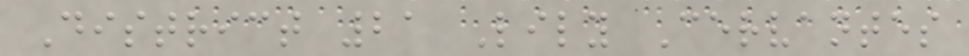District 21 Lily Cervantes
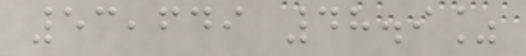53,649 48.9%
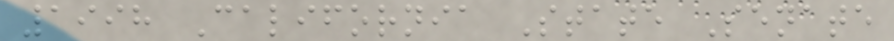1998 California State Senate
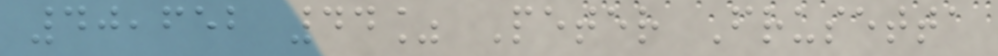40,652 44% Peter Frusetta
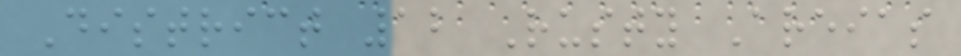District 12 Rusty Areias
